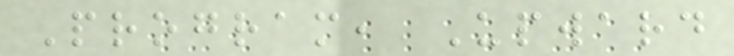Program, Upward
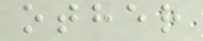other
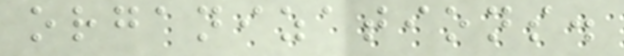organizations.
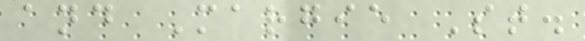and Margie St.
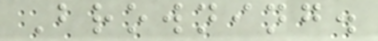Browning.
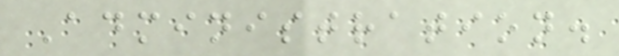Administration.
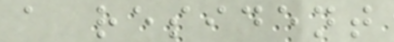a resident
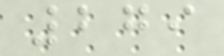279
